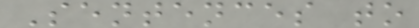Sentences to
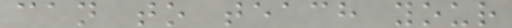can to teach your
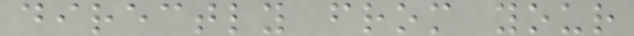directly from your
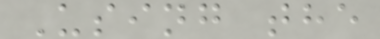Using the
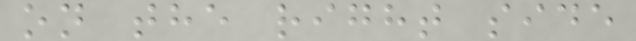on the right side
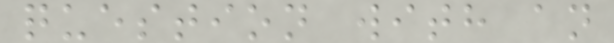question with an
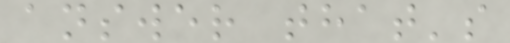answer that's
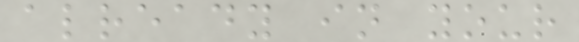already in your
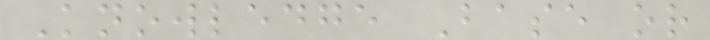Knowledge Base or
